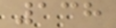138
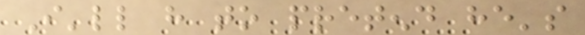I'll have to pretend he's
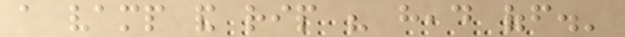a vamp and rip his head off.'
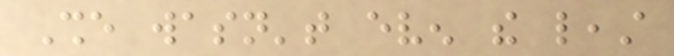She wasn't even the least
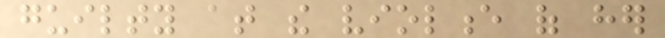guilty at the violence of her
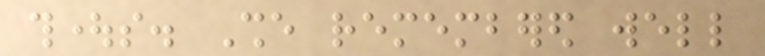thoughts. She remembered well
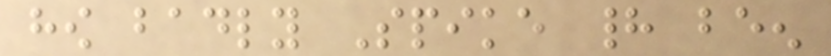how badly Spike had been
